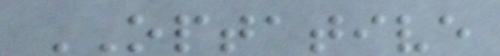OPTATIVE
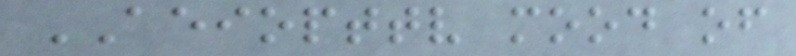AEIOPTTV mood of
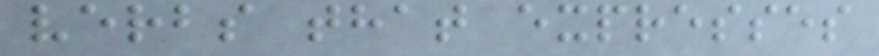verbs that expresses
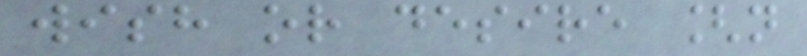wish or desire [n
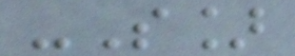-S]
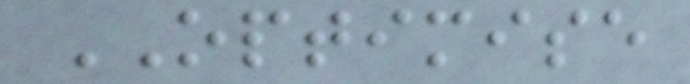OPTIMISE
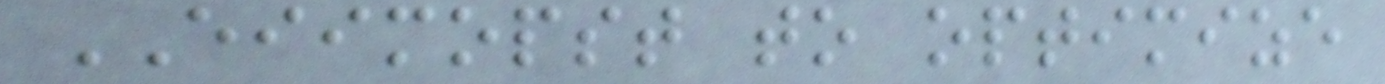EIIMOPST to optimize
